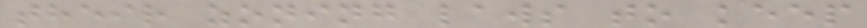their zoning laws to keep
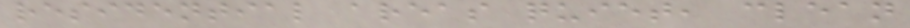residential areas quiet, clean
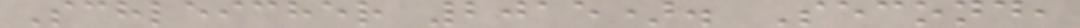Schleicher 2015). Second,
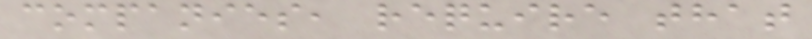companies, require that
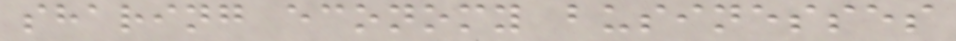sharing economy businesses
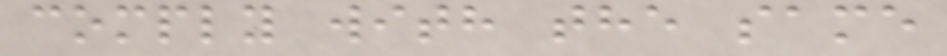comply with the same
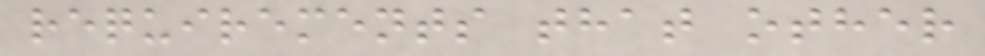requirements that other
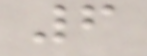6
